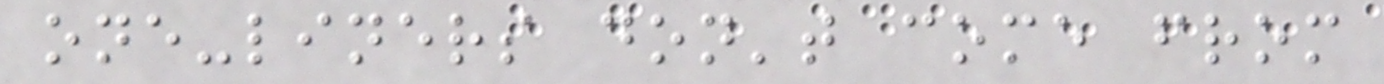one-liners don't come from
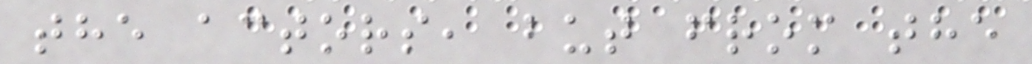the actors, but from the
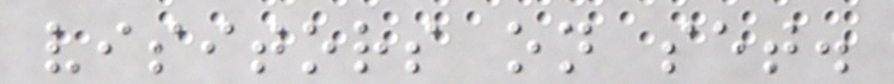visitors on set.
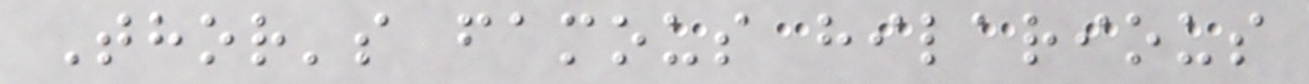Thor's famous hilarious
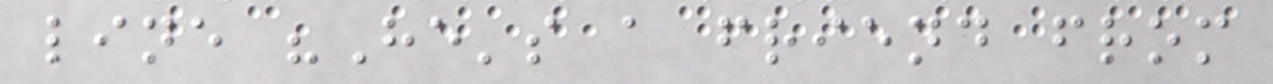line "He's a friend from
